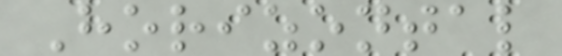Horizontal
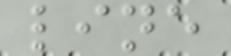line
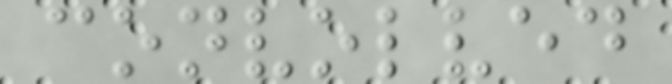convolved
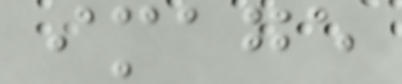image
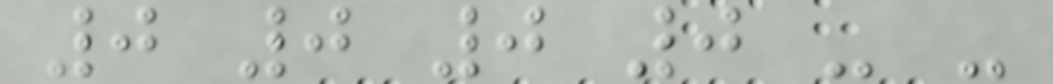0 0 0 0 - -
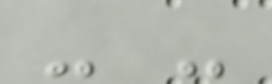- -
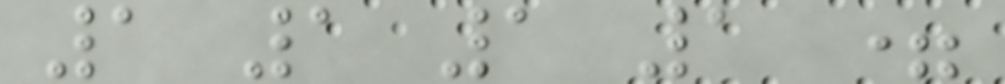1 1 1 1 =
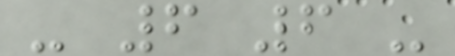- 6 6 -
